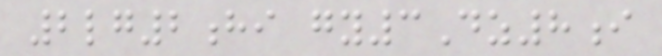2lg2hi gy3Dz8i
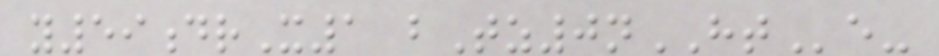y59drX1 bTz0nHTe-
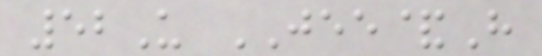52U JEE&H
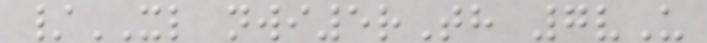/XL nwi5rTh 7vU
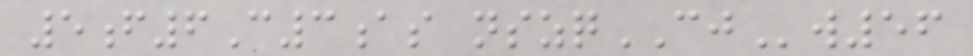5f6C3as nszqCJw56
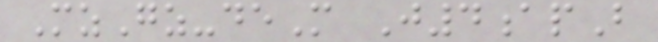MzGz-deM J4apB
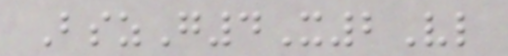BszG4X2Vl
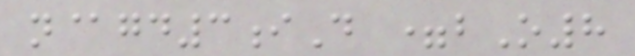n@gd3iD =bO8
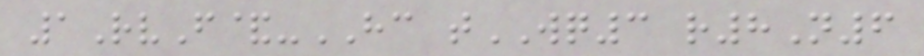1RvF&-HC tWQ3 r8N6
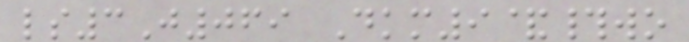ls3J069 Dkm9&#wo
